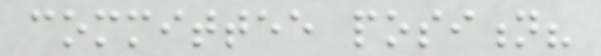committee position?
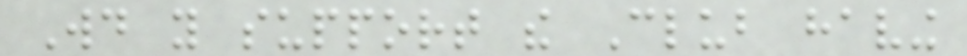Would you support the Club having
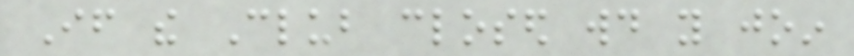If the Club closed would you join
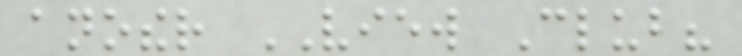another VIEW Club?
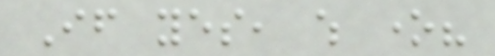If yes, which one?
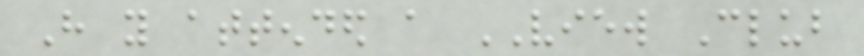Have you attended a VIEW Club
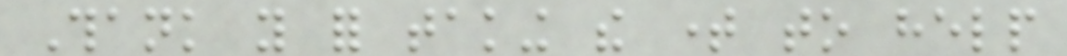Thank you for taking the time to help
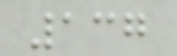137
